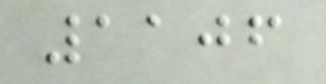1106
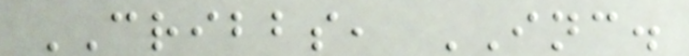CRIBBS, INC.
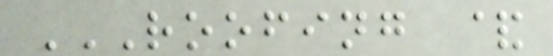ROOFING &
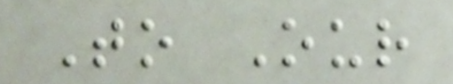To Our
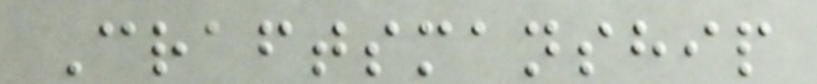Craftsmanship
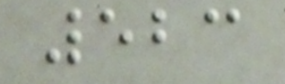523
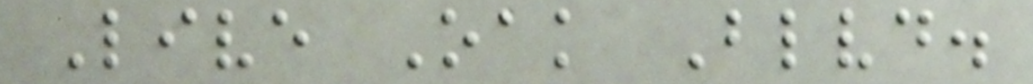Live Oak Blvd.
